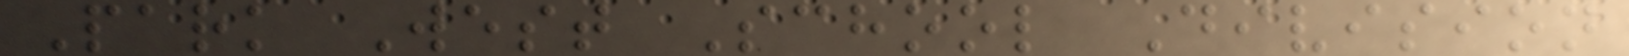Park West School Division
